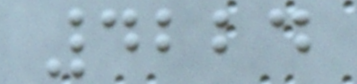4224
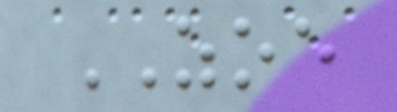ZOE
